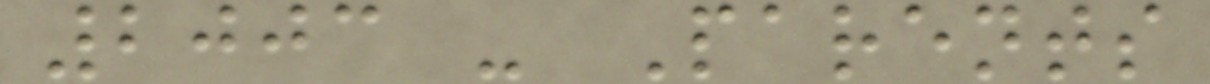2003 - Parents
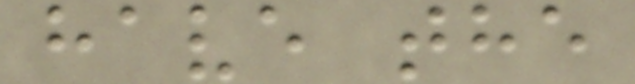have the
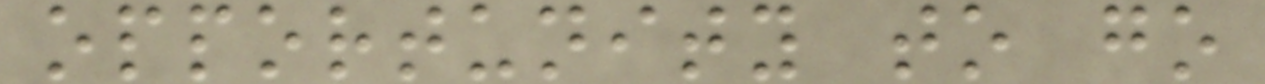opportunity to go
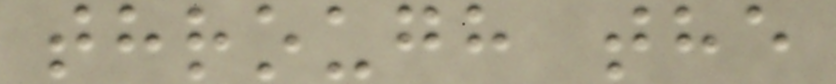through the
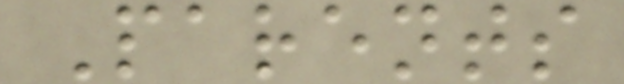Parents
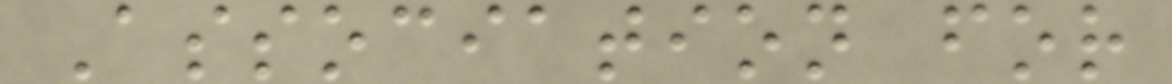Association for
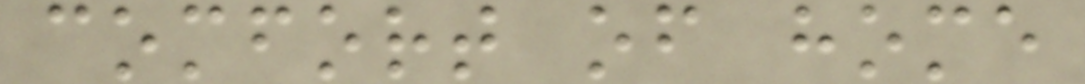comfort of home
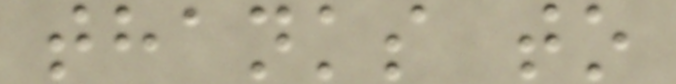thanks to
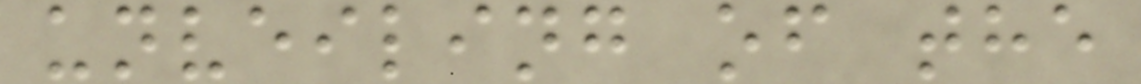unveiling of the
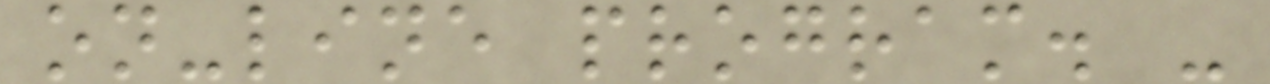on-line program. -
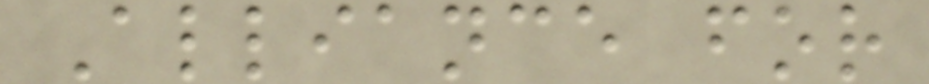Alliance for
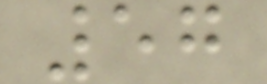57
